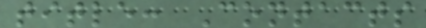title: Contacts
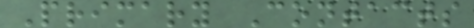Primary Contacts
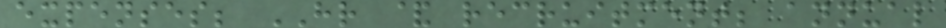expenses; HR & recruitment; annual
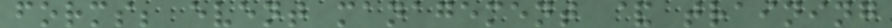forms; event management & training
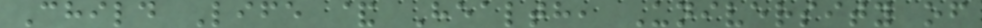Child Life & Health, University of
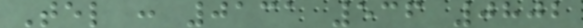Tel : 0131 536 0802
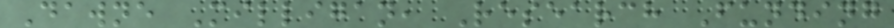Dawne Milligan, Research Funding
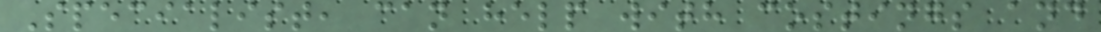Specialist, can help with costings and
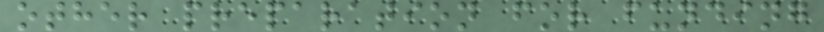other preparation for funding
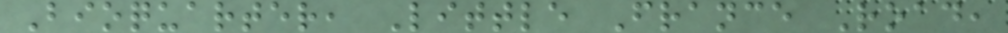Bioquarter, Little France Road,
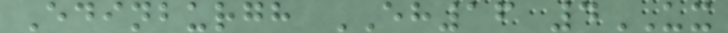Edinburgh EH16 4UX
